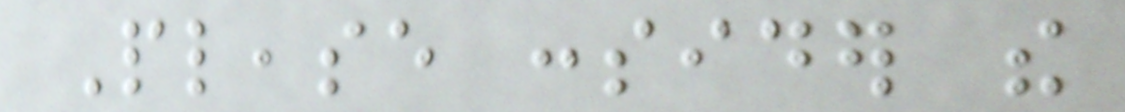Please consider the
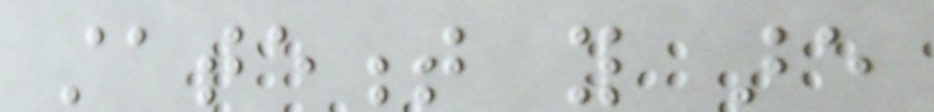statement you are
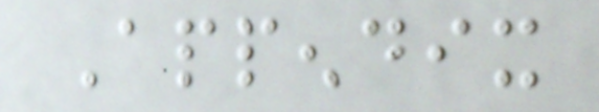Appendix
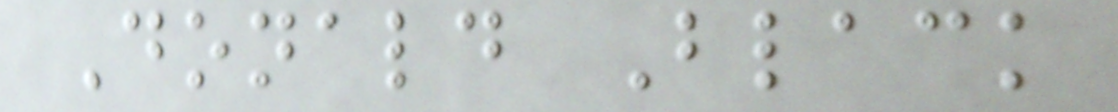Donald Black
